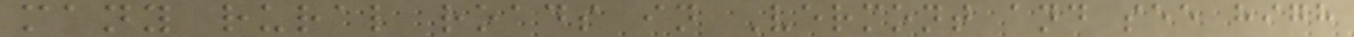many rural roads in Vermont and see high
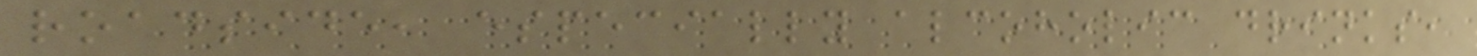roadside, especially alcoholic drinks,
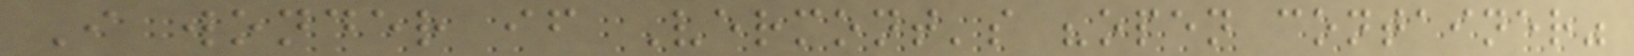I wonder if Vermont's "open container"
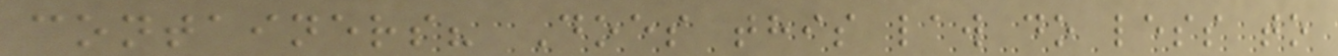containers? Does this law do less to
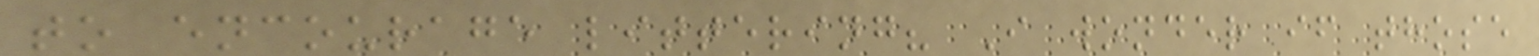to encourage littering? I wonder if those
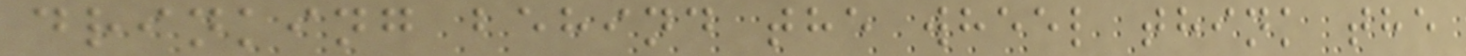drinking behind the wheel think the
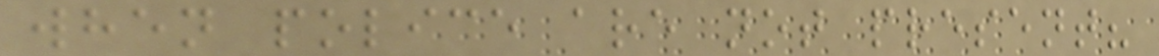when police are not present?
